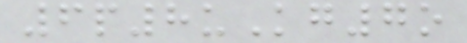6p8uKg7o
